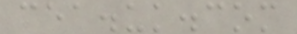cea.uk.com
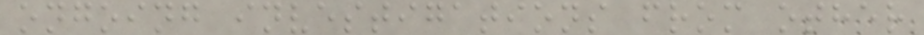ongoing investigations from other
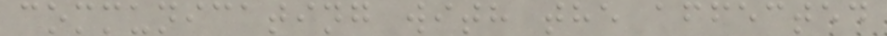communicating with the affected
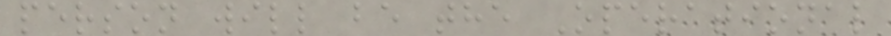person will be the Operational
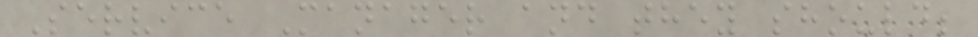Service Manager and they should;
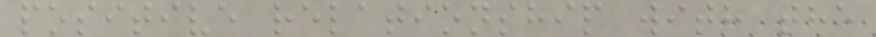positive relationship with the
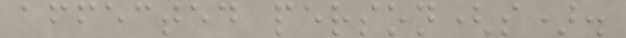affected person(s).
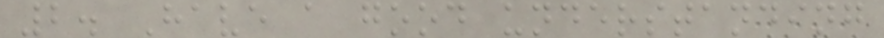2. Have a good understanding
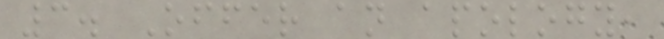3. Offer an apology,
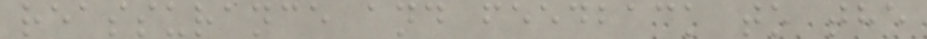reassurance and feedback to the
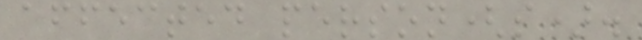affected person(s).
